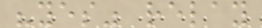"yes" relay
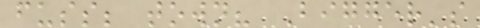fuss; town? Bigger's
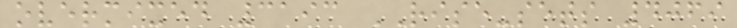overmixed 3193 RISE-sets 4069
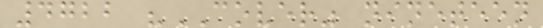4722 "COVER" nineteen
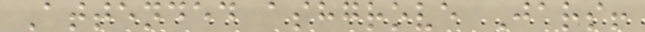Attended ashgrove Jars!
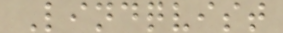Lindqvist
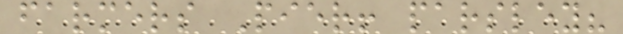farmers Pier! parsley?
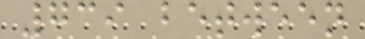739 between
